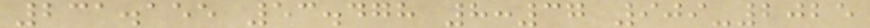231.155 53.478 8:37 909-2025
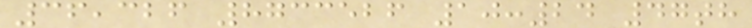36,326 8733526 10:24 47th
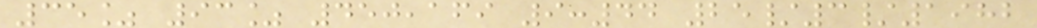35% 93% 450,169 9:44 25/3/1982
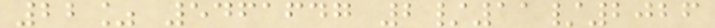22% 5461647 2/11/2026
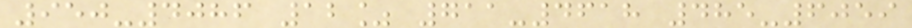950-4086 12% 711-4618 485-6059
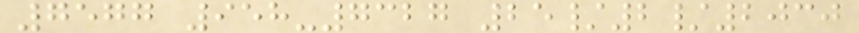7577 958-7327 25/2/2030
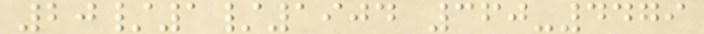20/1/1904 360-4479
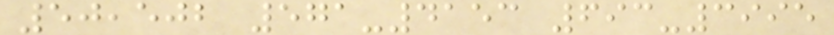50,502 571-4153 693-3995
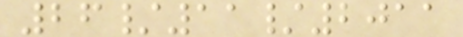26/11/2011
